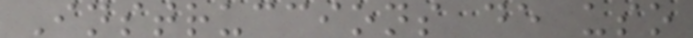Instruccions de uso
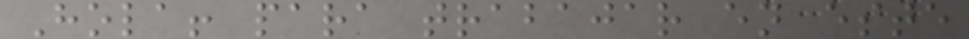Hola! para trabajar en este
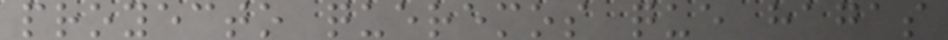proyecto queremos que hagas
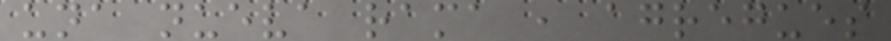una nueva rama , agregues
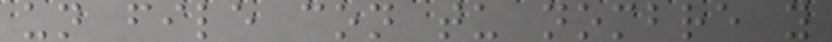un file con tu nombre y
